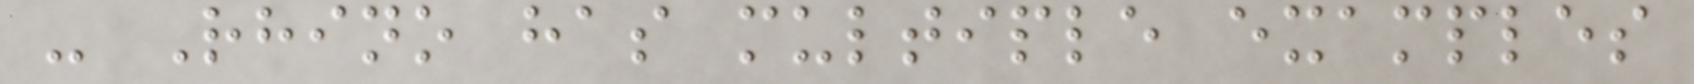- Rhino has multiple examples
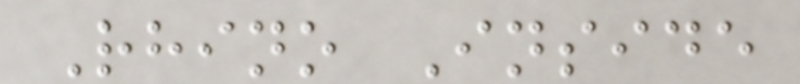Rhino Inside
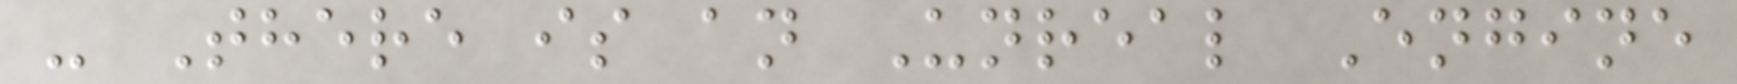- There is an Unreal Engine
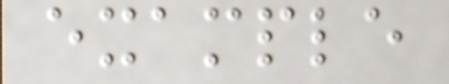example
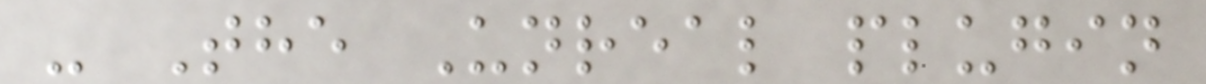- The Unreal plugin
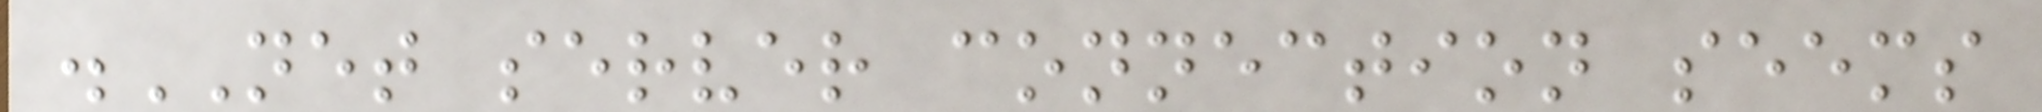.NET server connection seems
